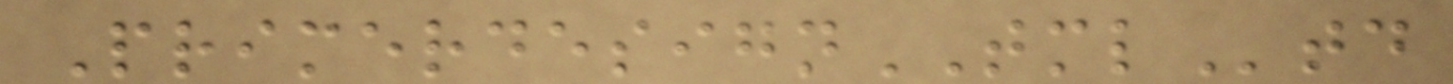PrimerdesignTMLtd
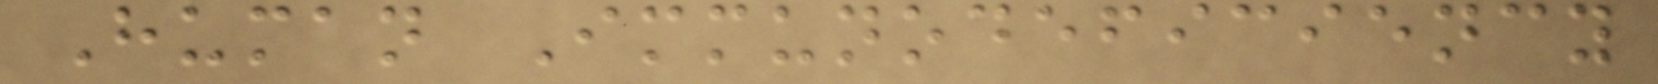Human Immunodeficiency
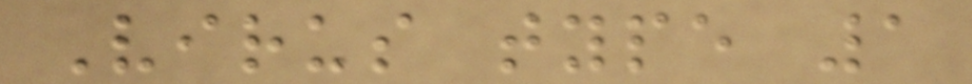Virus type 1
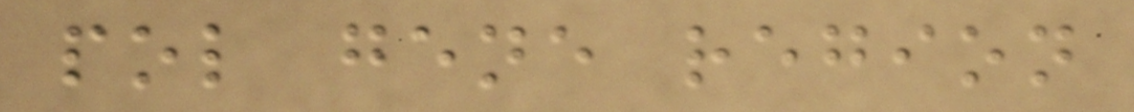pol gene region
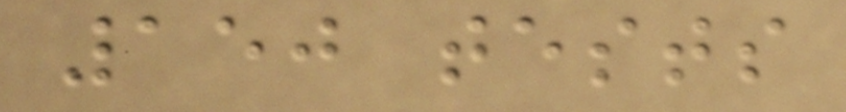150 tests
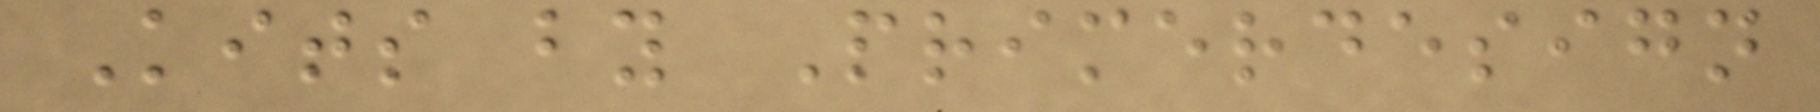Kits by Primerdesign
